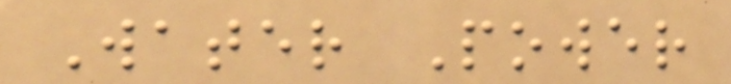Water Power
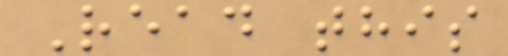Read this
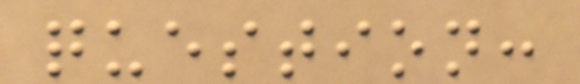question:
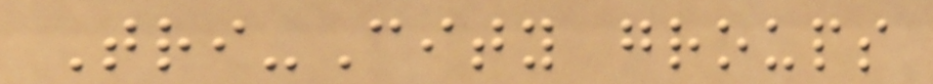Tri-City groups
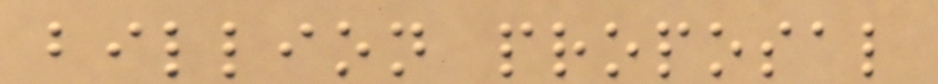billion proposal
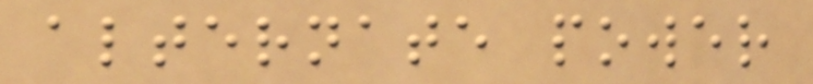alternate power
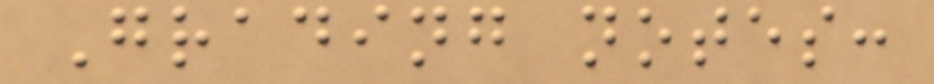Grading notes:
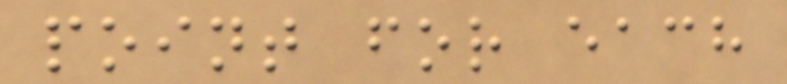point for each
